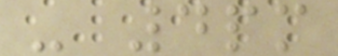- 4pm
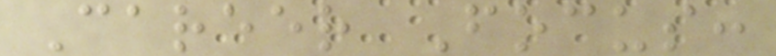Career Focus:
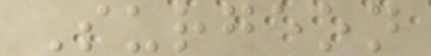Surgeon
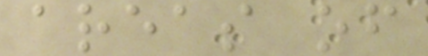areas of
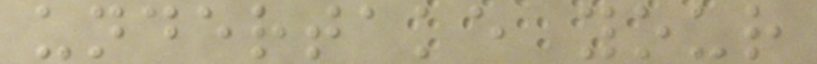undertake your
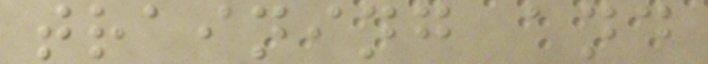training and
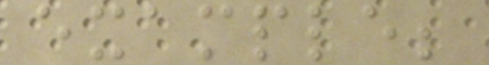example;
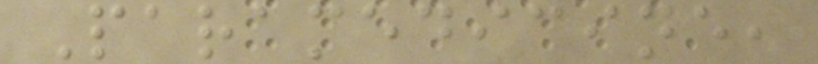Paramedicine,
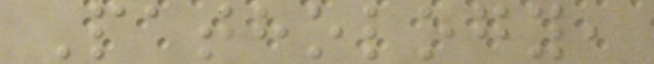Pathology,
